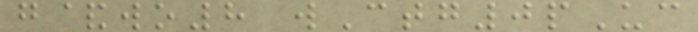g&wo8 wCtg0pUc
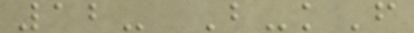12- B-kF
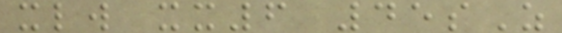xlw xx6 45sZ
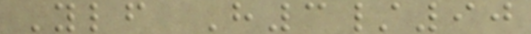Ylf H3/90
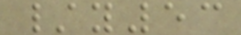/y53
